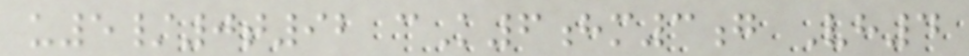u5/0t92 cK6hm3g Vh4
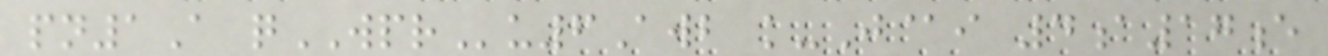pn1A qWPRu6Awb k-J@i 4a17e
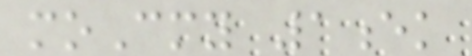moCmy 1ek
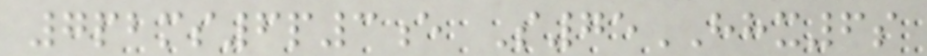7pbms6p3e S75HHX6s
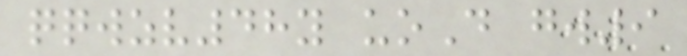qqwzv48y uoD gw9
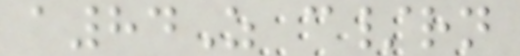a84Z c/rn
